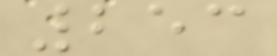253
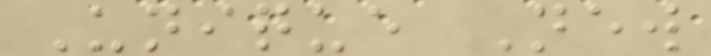Unique New
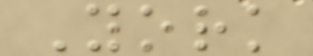York
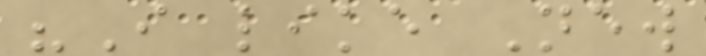"I like New
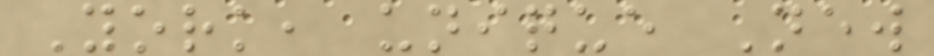York, unique New
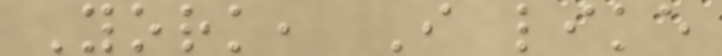York, I like
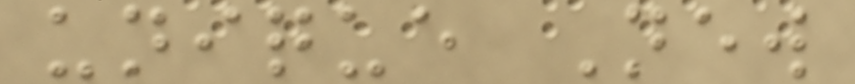unique New
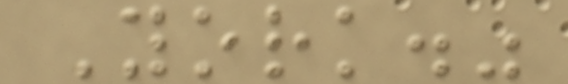York."
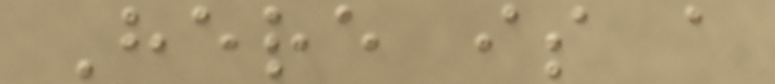Here is a
